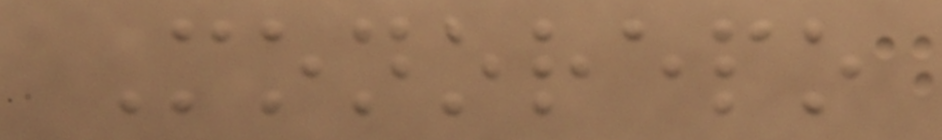Monorepo
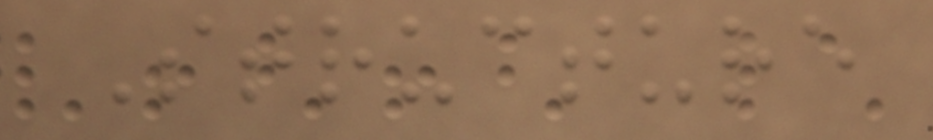Structure
